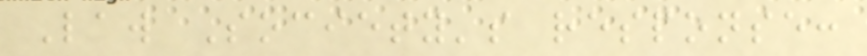Law Society's response:
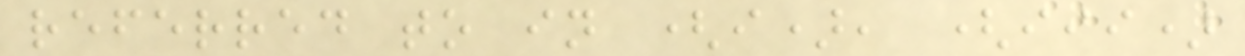referred to in (i), (iii)
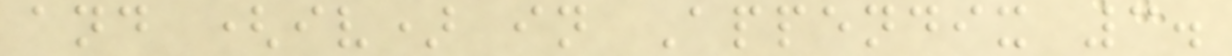and (iv) in Appendix 3.
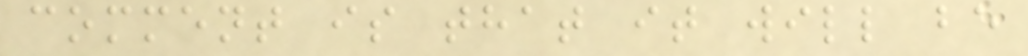comment is that it will be
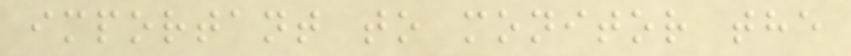important to monitor the
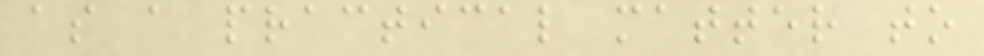as a practical matter to
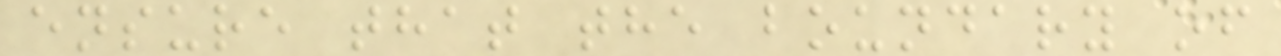ensure that the boundary of
